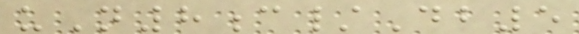uN8c/Db5
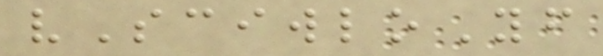vSciwloYf
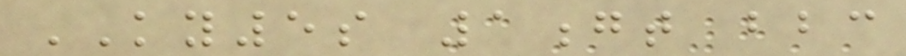KY5s 1gt bbc
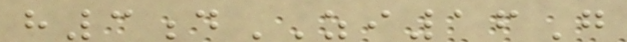h3dZI16G
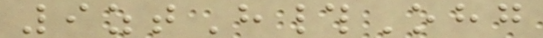9ztH#Ohg
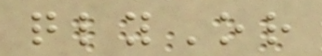qlyOr
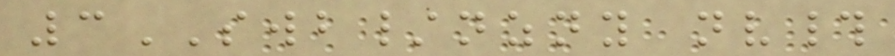3SWB/nzny nv#
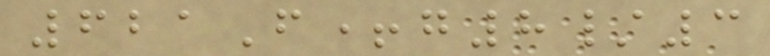621F+g8/3
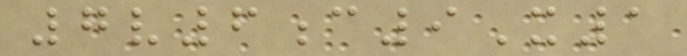7v6c9X1
